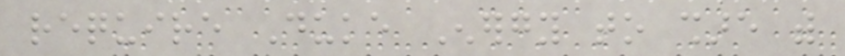require Duke Energy to share with
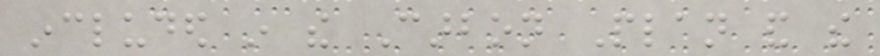included in the Carbon Plan and the
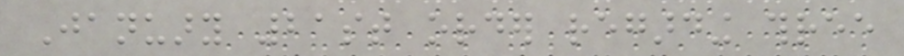January 21st order regarding three
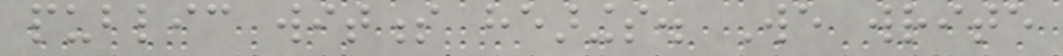public witness hearings. We write
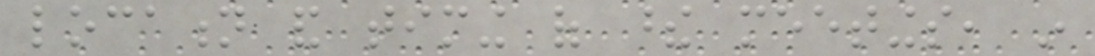location and timing of these meetings, in
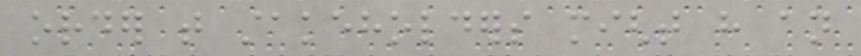order that stakeholders might have an
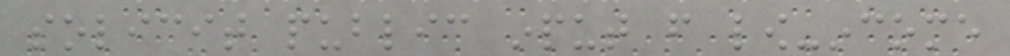solicit public input from low-income
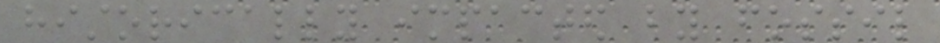historically impacted by fossil
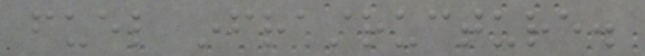fuel infrastructure.
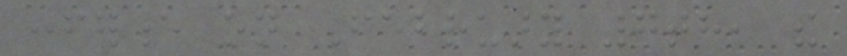conference on February 7th, the
